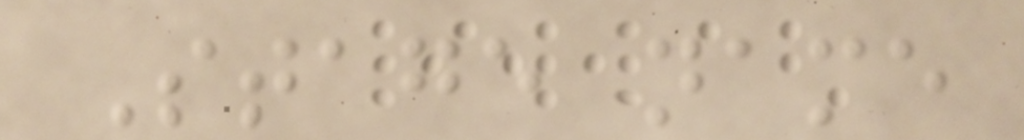Stage name
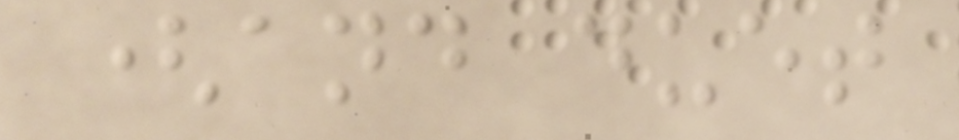(and duet
